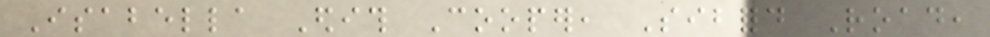Isabella Edith Cooper, Sibford Road,
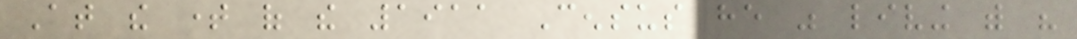At the time of the 1911 Census he was living with his
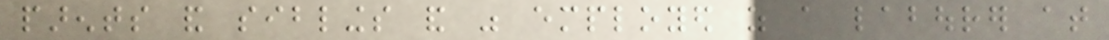parents and siblings and was employed as a labourer at
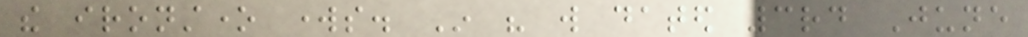the ironstone works. In his will dated 3rd June
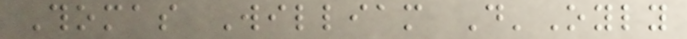Thomas William D'Oyly
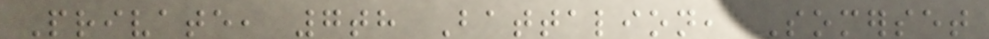Private, 7th Battalion, Somerset
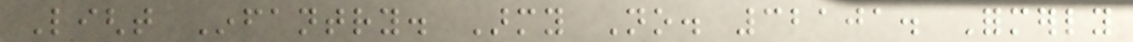Light Infantry. Army No. 32101. Formerly
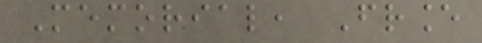Memorial, France
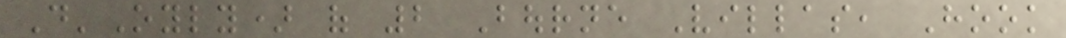D'Oyly) of 2 Bourne Villas, Hook
